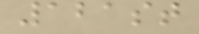121st
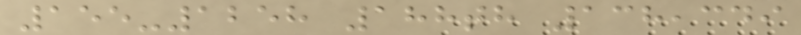155-1258 188th 138,349
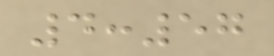4:57
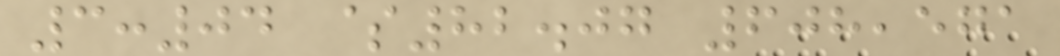3:04 $82.07 608,571
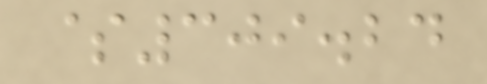$309.24
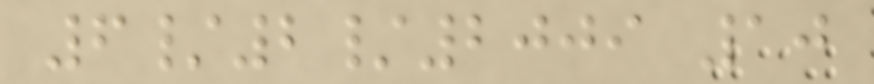6/2/2009 10
